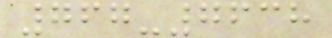767-7638
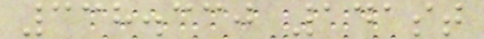338.330 141st
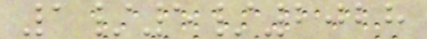1/5/2028
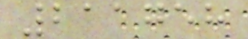211758
